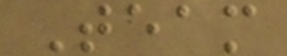Team
